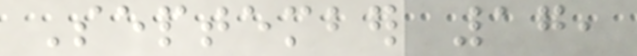September 17,
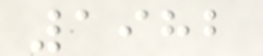1982
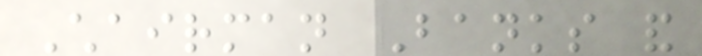Chairman Banks and
